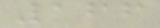166
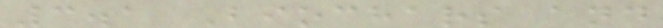3.1 Biochars and
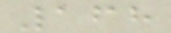168
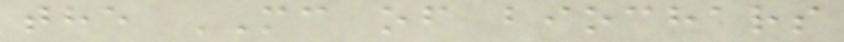the MC of biochars
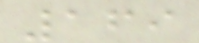169
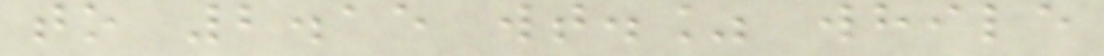to 2.15 wt.% while
